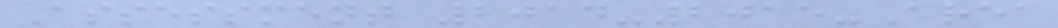Assessment 2014-2015-Area
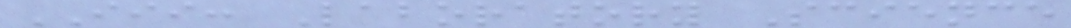III: Laboratory Science
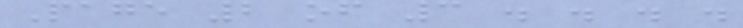Page 2 of 3 . . . .
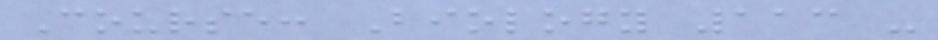Course: Biology 113 -
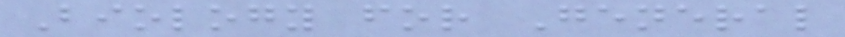Biology for General
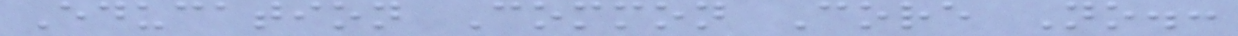Education Common Core No.:
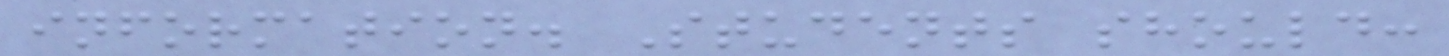information. Students should:
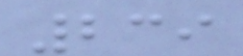239
